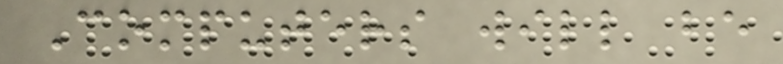Computers will be
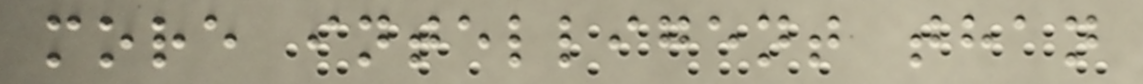more intelligent than
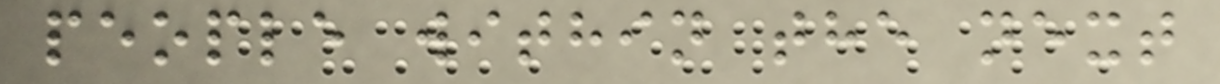people within the next
